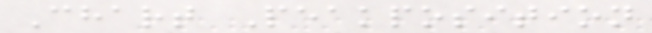Chart Peakposition
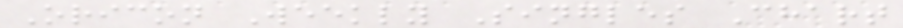Oricon Weekly Singles Chart
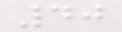40
